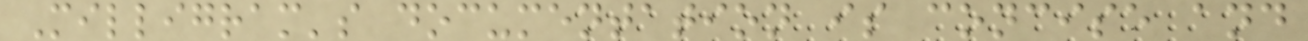Milligram's documentation is concise and
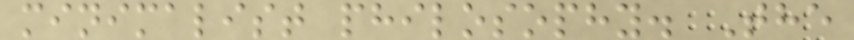minimalist philosophy. The
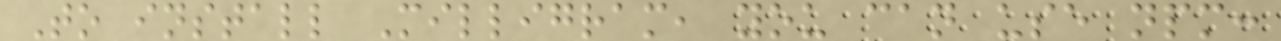To install Milligram, you can use npm:
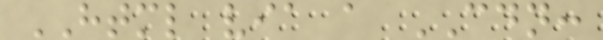HTML via a CDN:
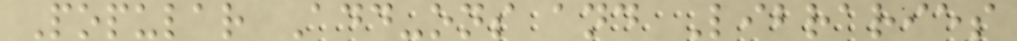Popular Add-ons and Libraries
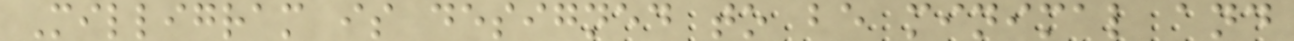Milligram is designed to be minimal and
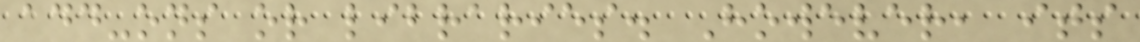add-ons or libraries. However, its
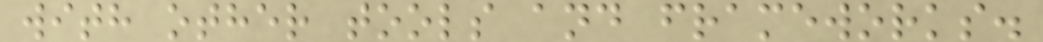with other tools and frameworks.
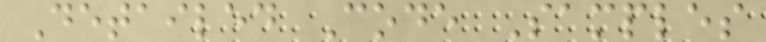Detailed Code Samples
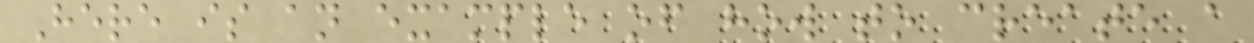Here is an example of how to create a
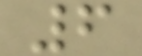6
